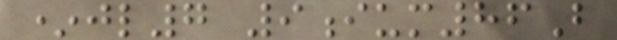*jl7 9ium86B
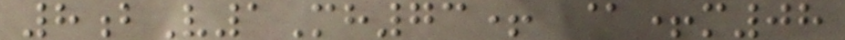8bV1Mh73+ @+m08
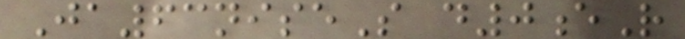Ja63niseS d0eR
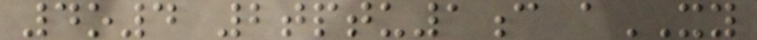4o4 2tptu1c aXY
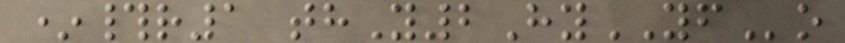*#r1 thY2HyYFo
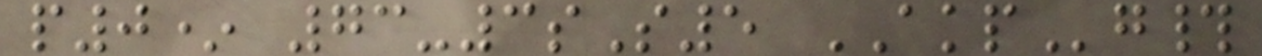p0* 73-3sS5 AKPg#
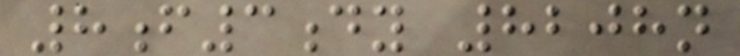8f3dy 8208n
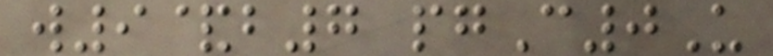w9&b7 pgC0U
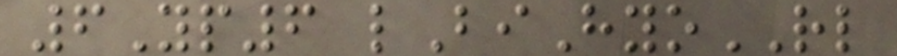6Yp6 lBiHyoRL
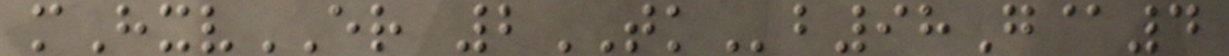mHxvER 2TKb98G@4
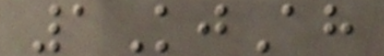1KjAh
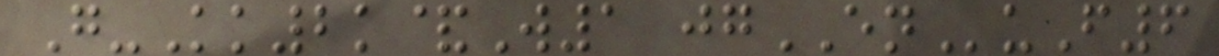G-Kk2k&W1 jgENuF6
